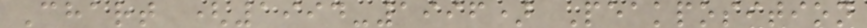Chart (1994-1996) Peakposition
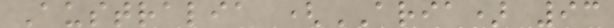Australia (ARIA) 93
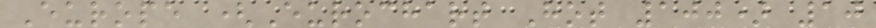Europe (Eurochart Hot 100) 10
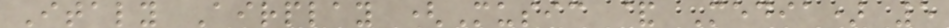Italy Airplay (Music & Media) 5
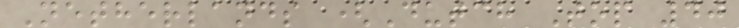Netherlands (Dutch Top 40
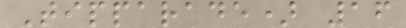Tipparade) 16
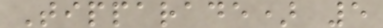Tipparade) 5
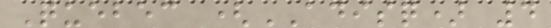Quebec (ADISQ) 4
